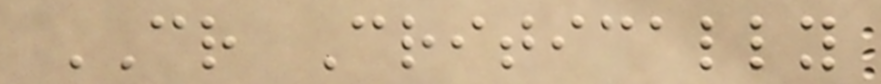CR Critically
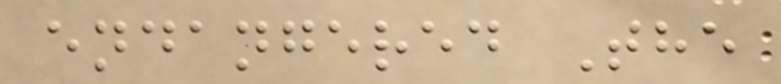endangered The
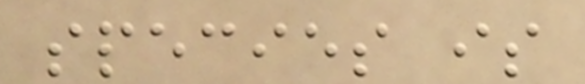species is
